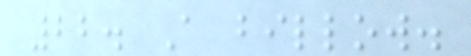22. A billow.
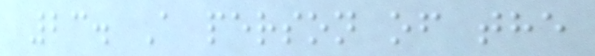23. A person of the
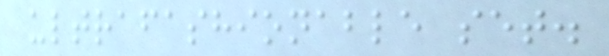ultrafashionable set.
